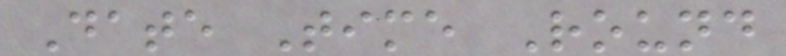Date Time Round
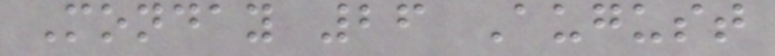Monday 26 August
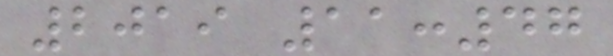2019 11:47
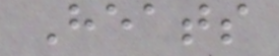Heats
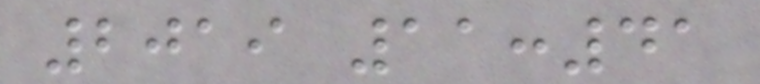2019 11:41
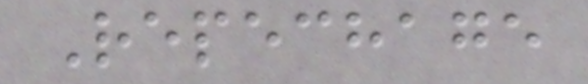Repechage
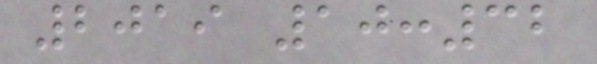2019 10:32
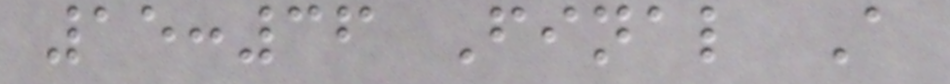15:36 Final A
